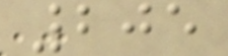205
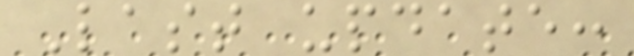Last update:
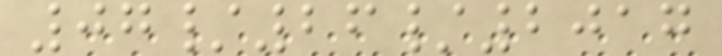07/26/2017
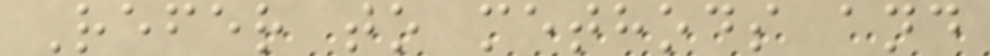Refer to methods and
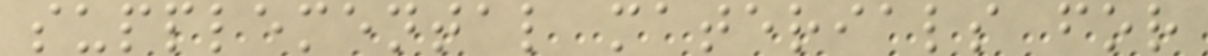supplemental materials for
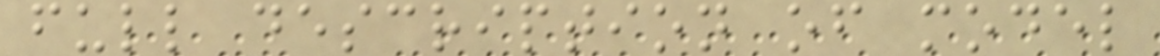full description of model
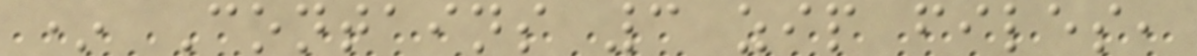* Contains 3 zip files,
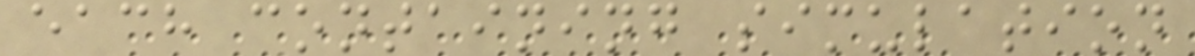each containing simulation
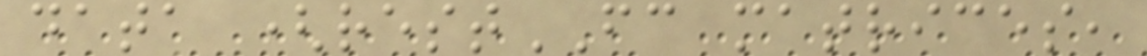data (restFC matrices,
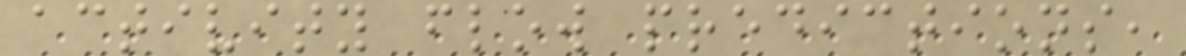activity flow predictions,
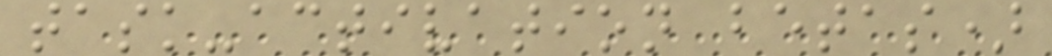task-activation betas)
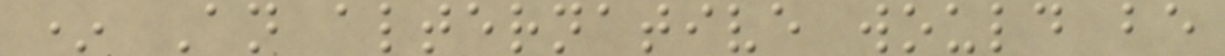* An alternative would be
